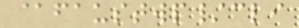@faustwp/cli
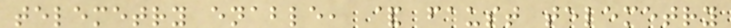telemetry enable, & faust telemetry
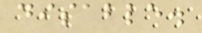disable.
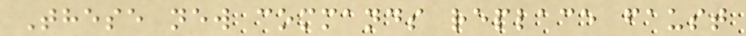These new commands replace faust
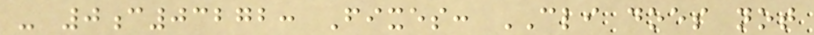- 0c03272: Fixes: CLI does not
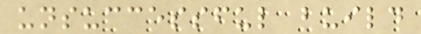unsuccessful build
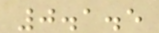0.1.5
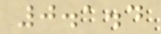0.1.4
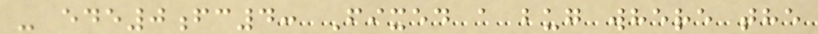- ede0fc4: Fixed a bug where the
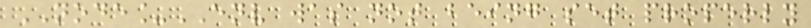NODE_ENV was not being set properly
